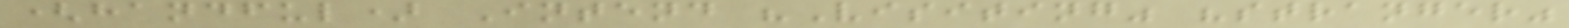(handful) Intend "Visiting" "stranger"
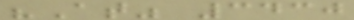"At" 3430
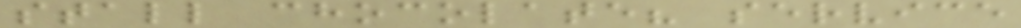stall chocolate? service
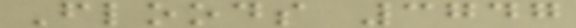Floods 3747
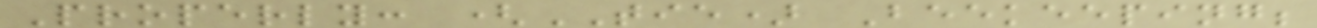Properly: (TIE) Beekeeping;
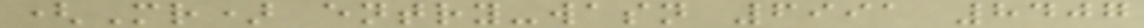(Mr) entry-wasn 6991 8407
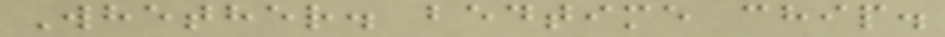Whether. bedtime chip.
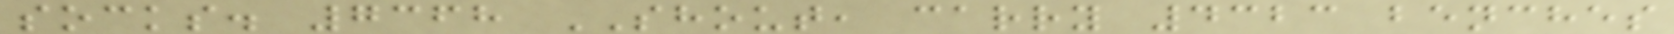socks. 7368 SHOUT, carry 4323 benches
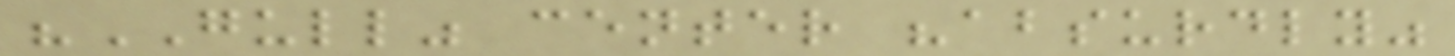"GULL" center "absurdly"
